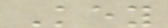Key
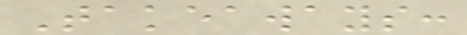Takeaways:
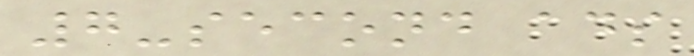7-second ads
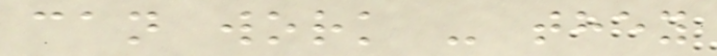can work - they
